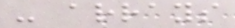- arrays
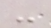-
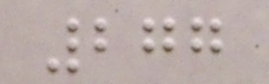277
